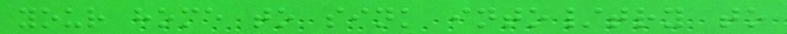your home to sink into/try to
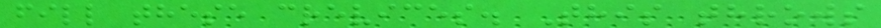fill these crevices. This throws
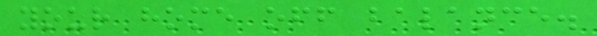your home off balance.
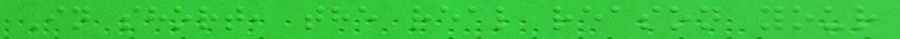In short, the real reason your
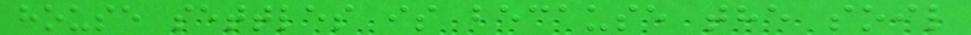house settles is because the soil
